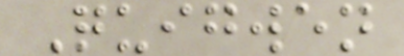Quigwen
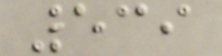539
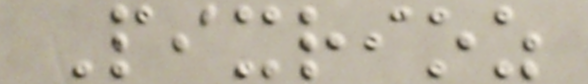Pixrioz
